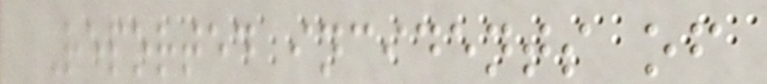Reported incidents of
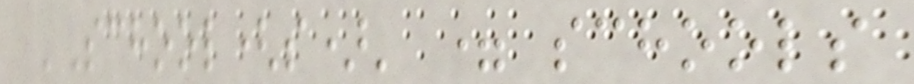'School(s)' = schools
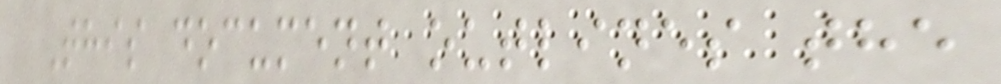This document outlines the
